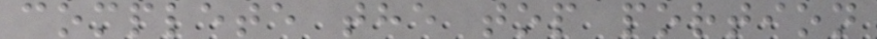complete the top portion
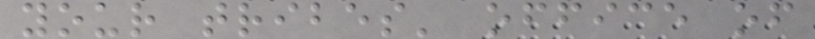your tribes' office of
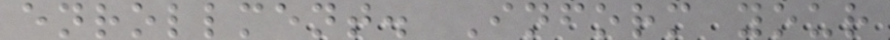enrollment. Inform your
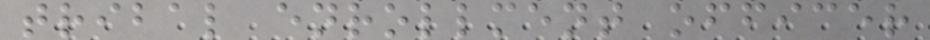tribal enrollment officer
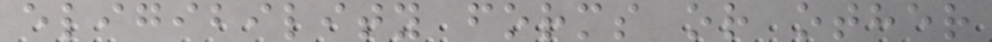eligibility forms or other
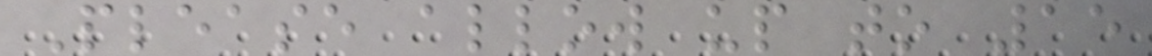Please allow up to 15
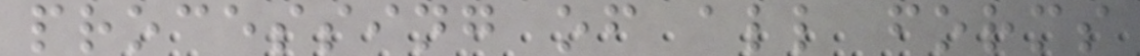processing of all forms
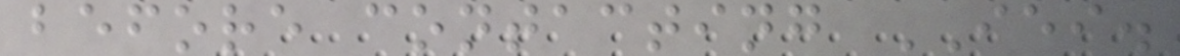before contacting IEI.
